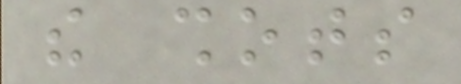the shots
